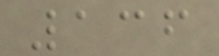136
